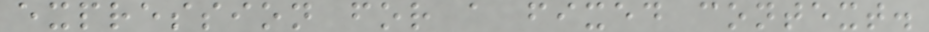expression for a fixed context.
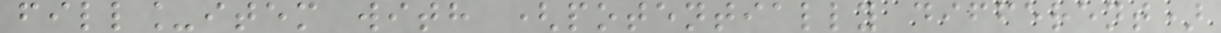fill_item with (potentially different)
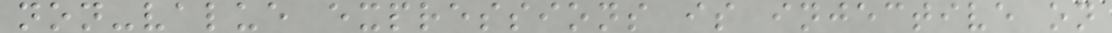non-value expressions is injective on
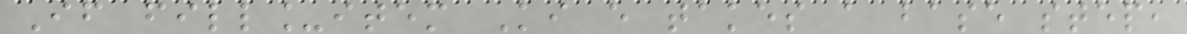If fill_item Ki e takes a base step,
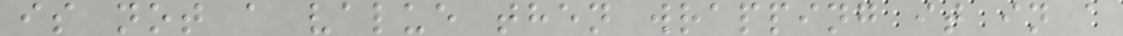is not a value then wrapping it in a
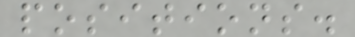positions.
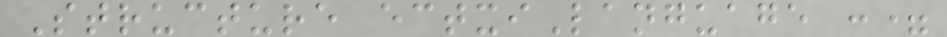Structure ectxiLanguage :=
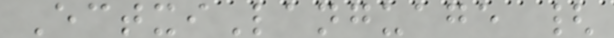EctxiLanguage {
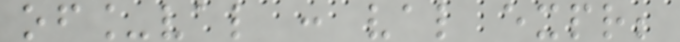of_val : val expr;
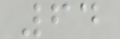64
